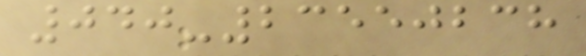040-23550238
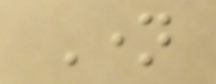Name
